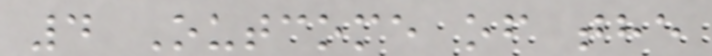4 Outcome of the
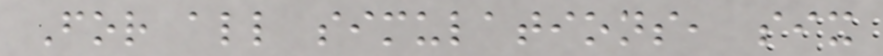For all simulations, six
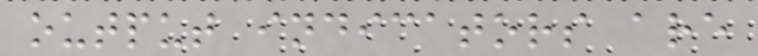output indicators are
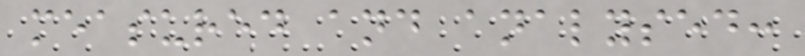measured and analysed:
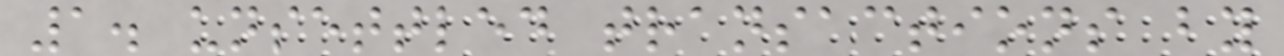1. unsettled transactions by
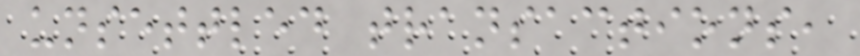unsettled transactions,
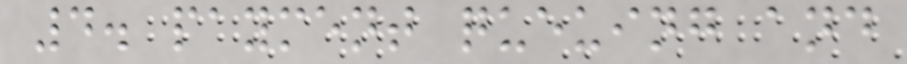4. payment queuing and
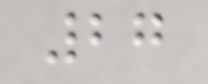27
